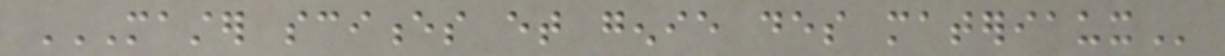MASTER SCIENCES ET GENIE DES MATERIAUX
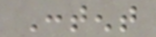Content
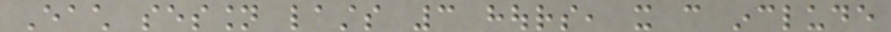Each session lasts 3 hours, it can include
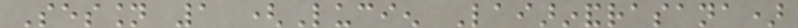Session 1 (Lucien Laiarinandrasana)
